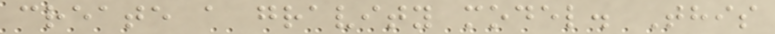create a gravity model. This
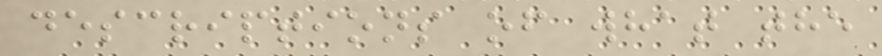descriptions of what the
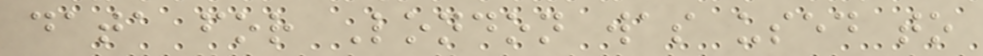data for London was used to
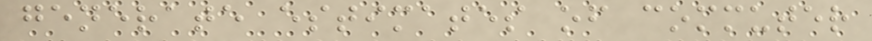generate estimates of commuter
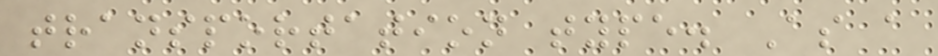transportation type. As a
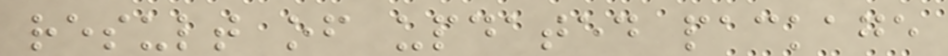result of updated package
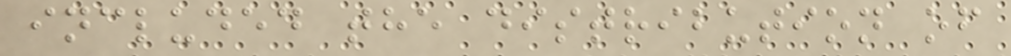included the distribution of
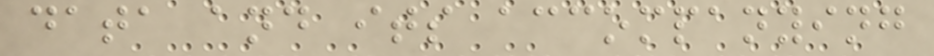data and its accompanying
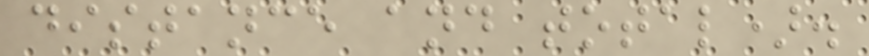distance and total).
